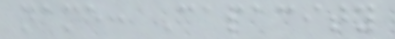name: Capacity
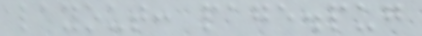layout: page.pug
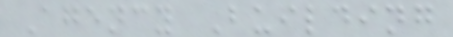Agency Building
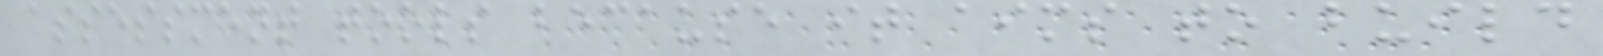assessment tools because it aims to build
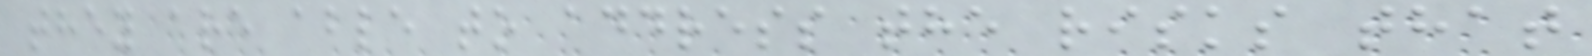they are able to address the risks that
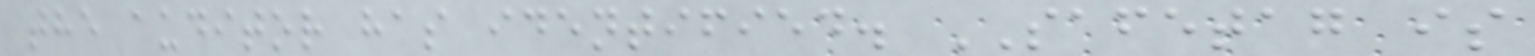the auditor has identified. SAFETAG is
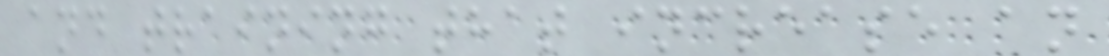and training that increase an
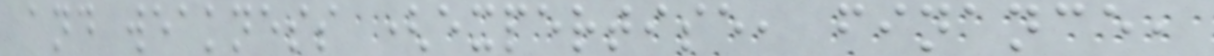and weakness (expertise, finance,
